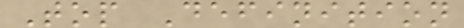Top Definition
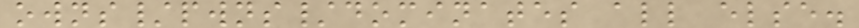owns/pwns/dominates all else.
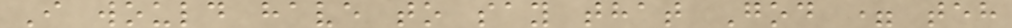I would have to say that God = teh
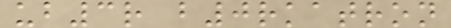ub3r b0rkatron
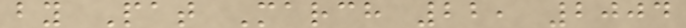by Pat March 22, 2004
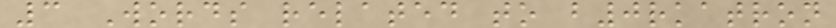3 Words related to b0rkatron
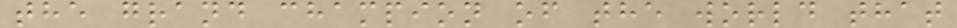the grand champion of the world that
